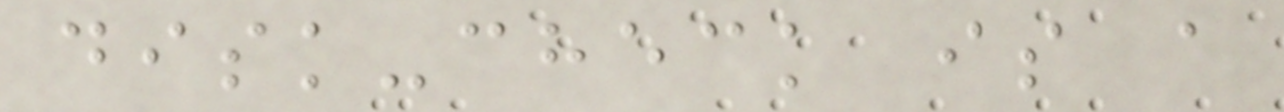disk-check is a
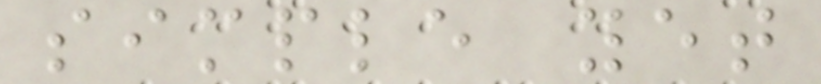simple yet
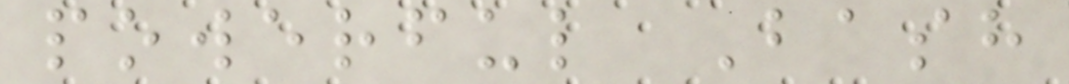powerful Bash
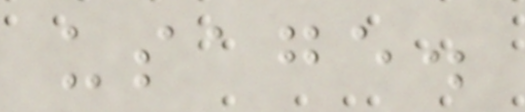usage.
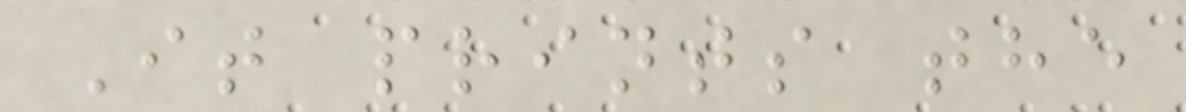It prints the
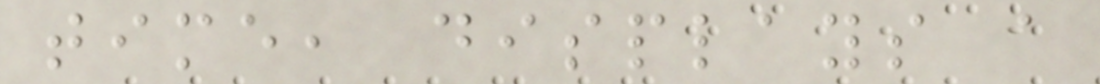time, displays a
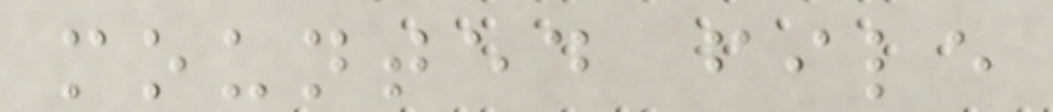mounted file
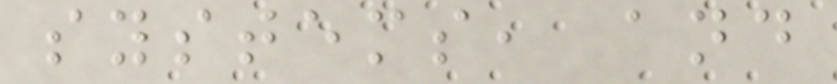systems, and
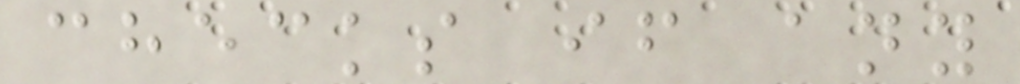checks if any
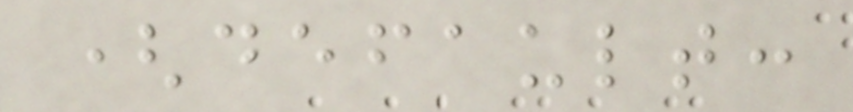(default:
